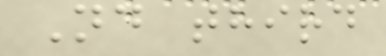Nd third
